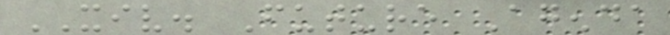XIV. Future Agenda
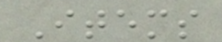Items
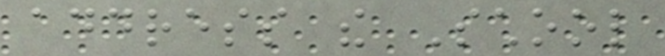address the School
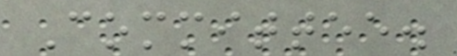Committee.
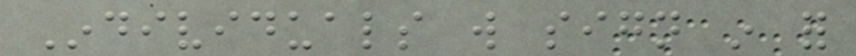Individuals will sign in for
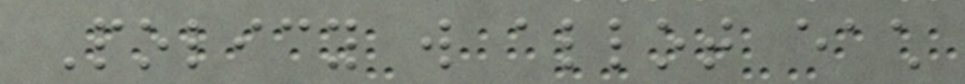Policy will allot each
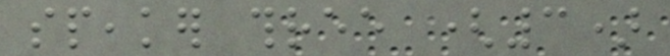speaker three (3)
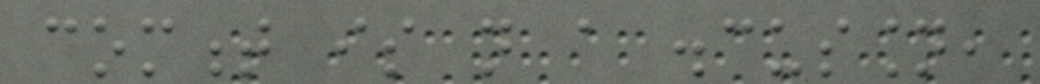comment is not a discussion,
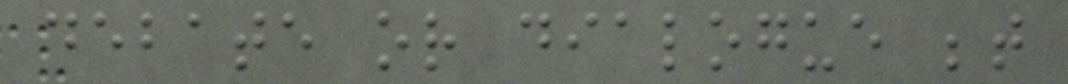debate or dialogue between
